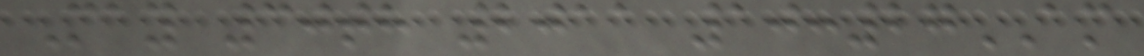May 30th 2011 10:27AM
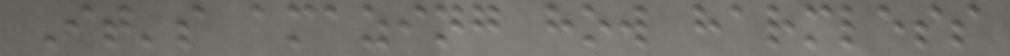It's amazing how harmless
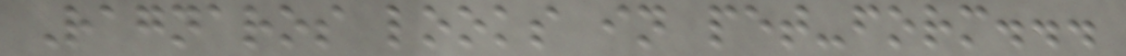Ragnaros looks in pet-form...
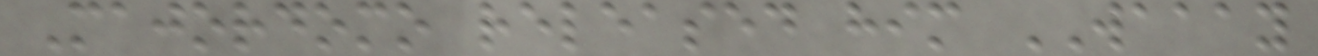Majordomo released him WAAAY
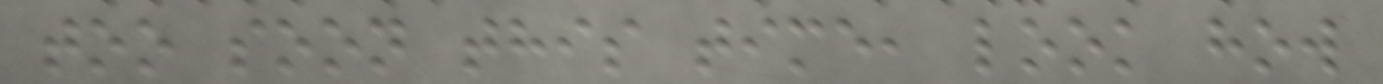too soon this time, look how
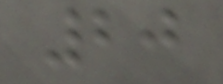20
